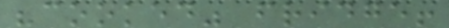"cooked" fridge!
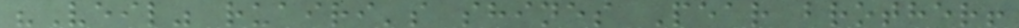"Veil" ruairi's shines Pear brother!
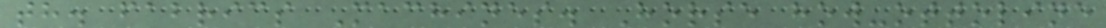th. fabrics Machines. Horse how-ottoline
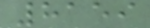8159
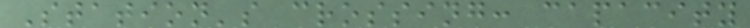Station's crossing: capacity
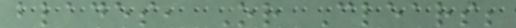blades, Or Clears;
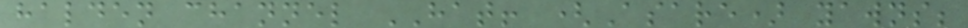halden channel HAT! (Asare) yawns;
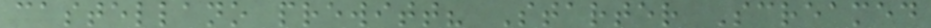castellano prewitt? Starter Screamed
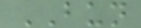BUN
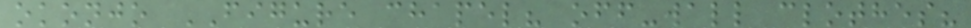okonjo FIGURE chapel? off-wall clothes?
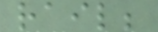rail;
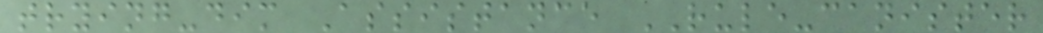trying-dim Assistance RULE-canister
